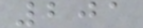201
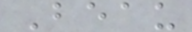Beau
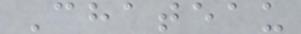Chateau
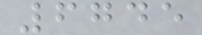6745
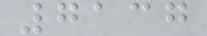7137
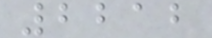2212
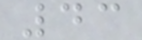43
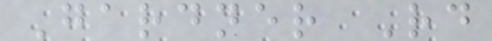Gardner Rd
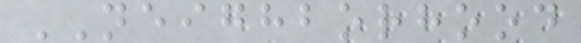NEIGHBORHOOD
